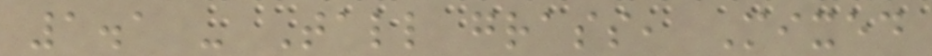1.1 - Tall grass, Mixed
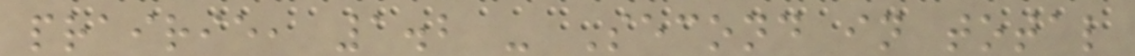prairie, 1.2 - Second in total
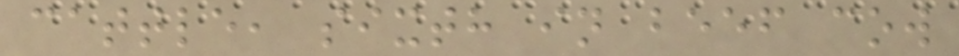cattle, sixth in beef cow
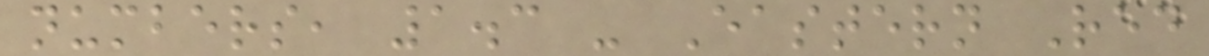numbers, 1.3 - Eastern Red
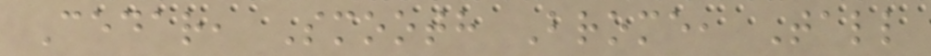Cedar, Smooth Brome, Tall
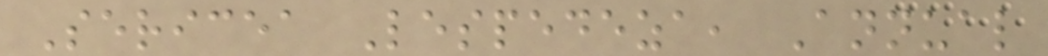Sericea Lespedeza, Annual
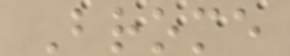Brome
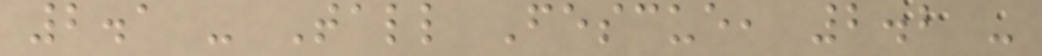2.1 - Tall Fescue, 2.2 -
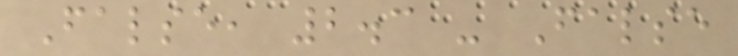False, 2.3 - False
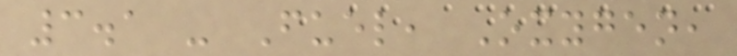3.1 - Fuel, Oxygen,
